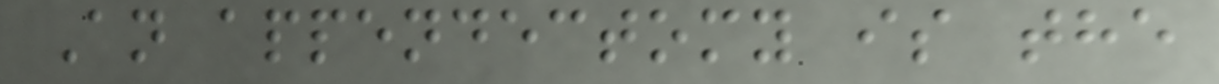An appendectomy is the
